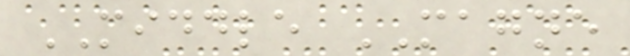MIDDLE MAGNE
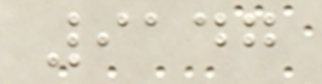9147
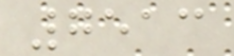7513
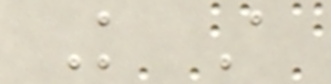K A
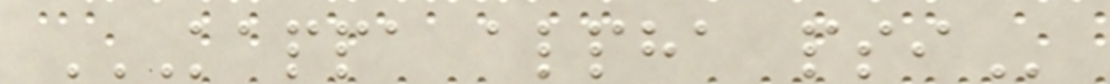KAPPA ALPHA PSI
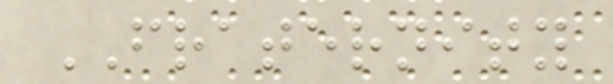FRATERNITY
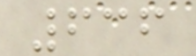636
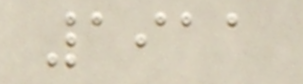1911
